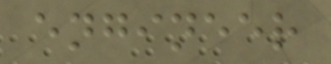engineer
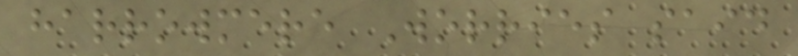harrowmere Worries said
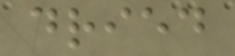dried
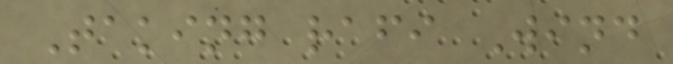Taking rafi Wind
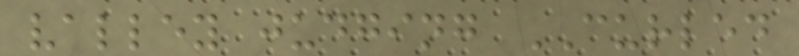valley judging CURLED
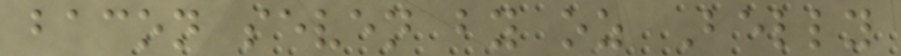bacon seven by oz Belly
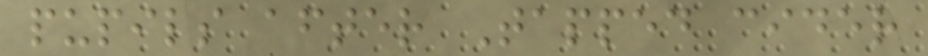pupils after Tapped cider
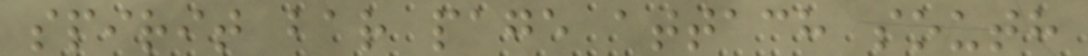spirit bar page attach south
